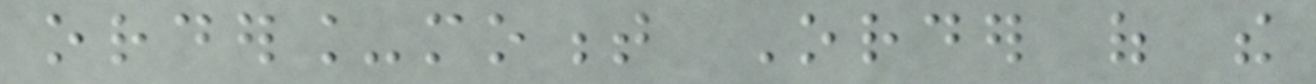order_moment Order of the
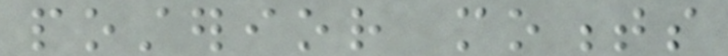posterior moments
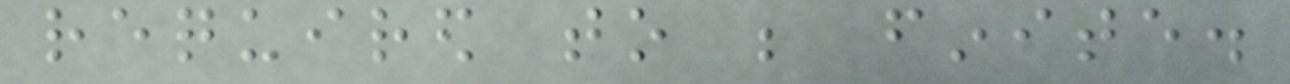required to be finite.
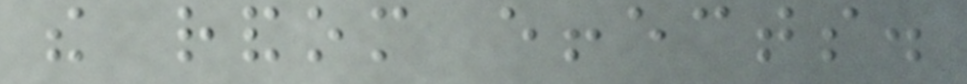the random effects.
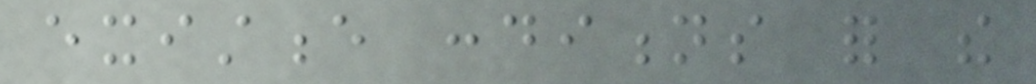existence conditions for the
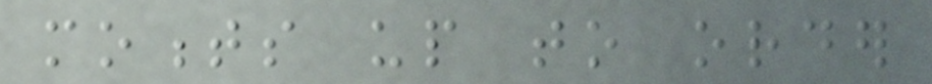moments up to order
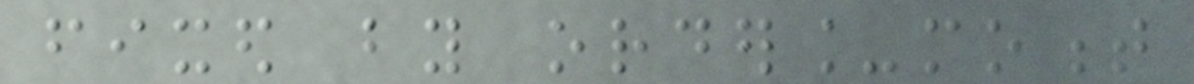fixed by order_moment
